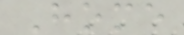Home
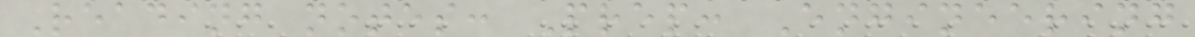Reading notes: Prep: Engineering
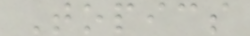Topics
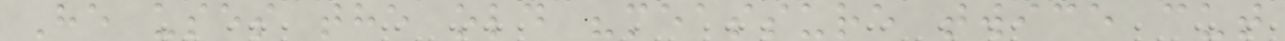He uses the old "meassure twice cut
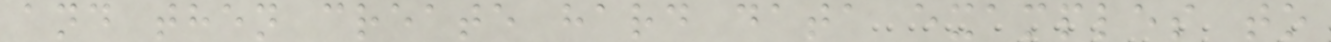and then create hard data examples to
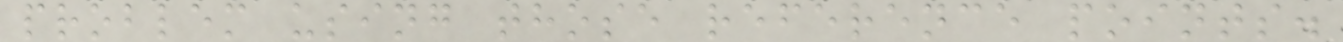problem using those reference points.
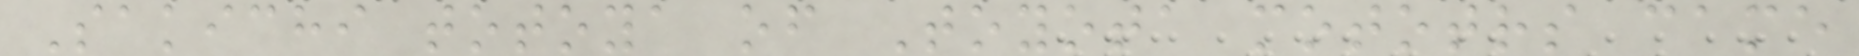Sakichi totoya of Toyota mototrs came
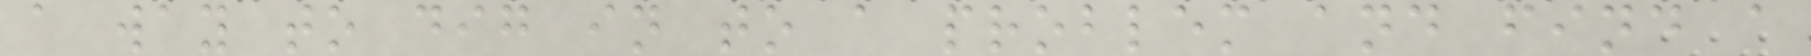a way to dig in to a problem and find a
